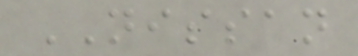NISSAN
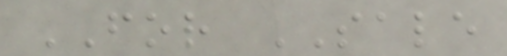FOR SALE
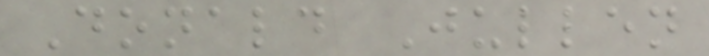Donald Jullen
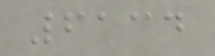6134
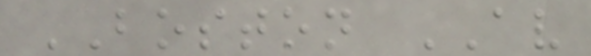BOSTON AV
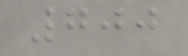700
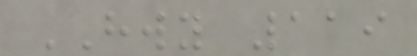HWY 119
